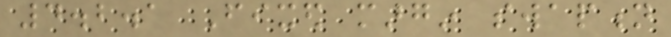4.2.1 Fixed margin swaption
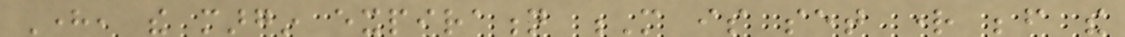Here, the margin expiration M is set right before the
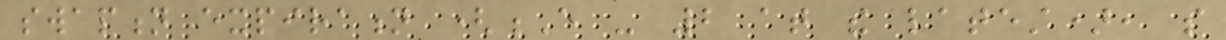swaption expiration (E - 2 at the latest), so
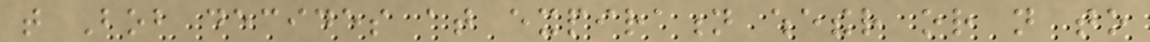that Bob decides at expiration whether or not to
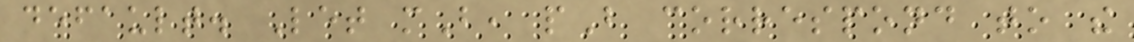default. Let mB, pB correspond to the
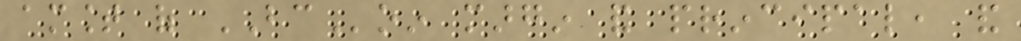amount of BCoin margin and principal, and
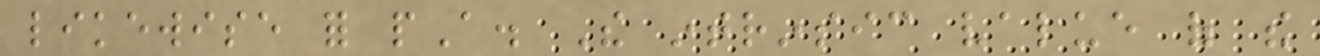likewise for pA. The intrinsic value of the
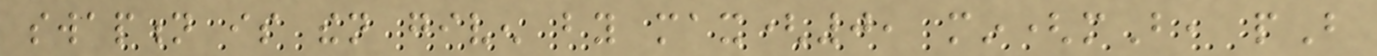swaption is then given by max(0, min(mB, pB
